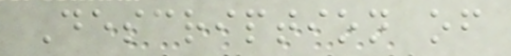Description of
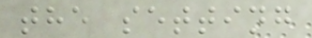the setting
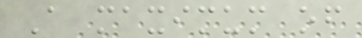A maximum of
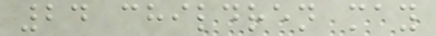24 children may
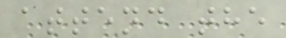attend the
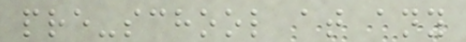pre-school at any
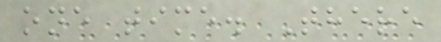one time. There
